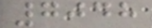7048
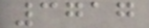3717
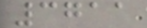3711
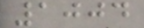1004
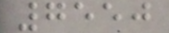7550
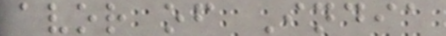avor of India
